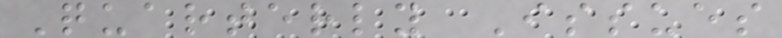Quarterly Issues
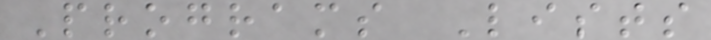Programs Lists
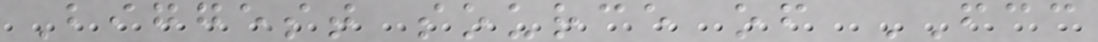Biggest source of FCC
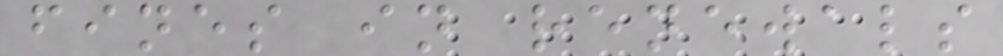fines in renewals
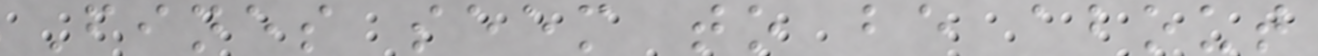Fines seem to be about
